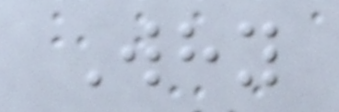Why
